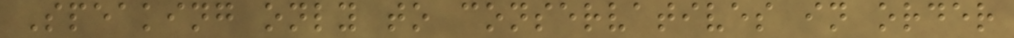Speaking only to conservatives in order
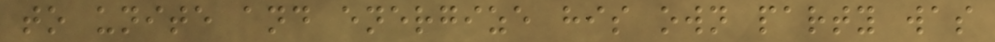to unite and energize his own party was
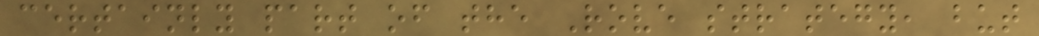certainly part of the Rove strategy, but
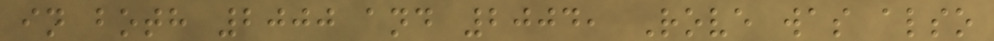in both 2000 and 2004, Rove was also
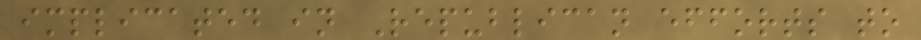implicated in Republican efforts to
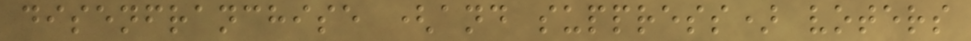disenfranchise (and suppress) voters
